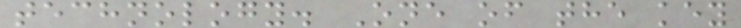technology. One of the key
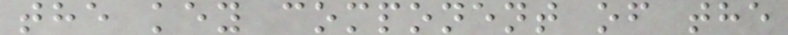the key component of the
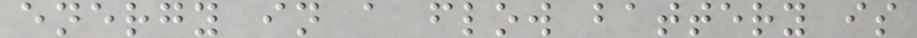energy in a flow battery is
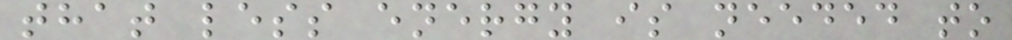that less energy is needed to
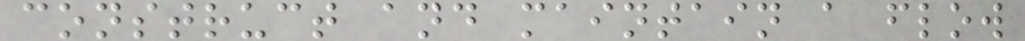construct and maintain a flow
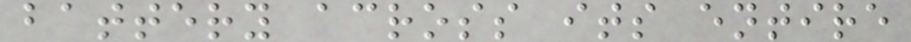battery across its entire
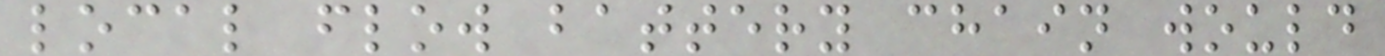local flow battery chain would
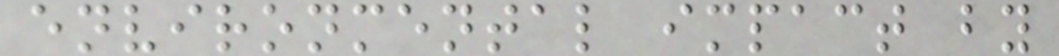environmental impact by
